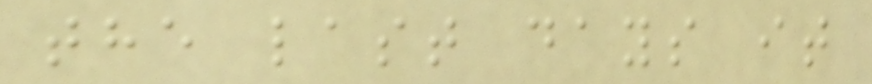the last days it
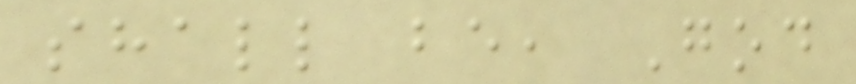shall be, God
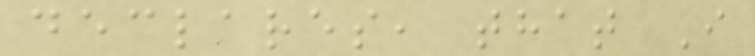declares, that I
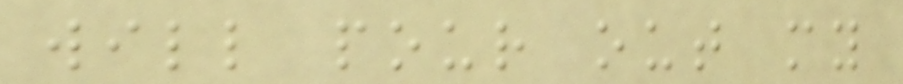will pour out my
